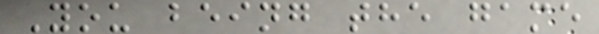You being the game
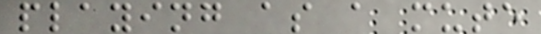playing as a mute
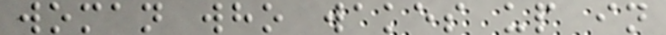woman who wakes up in
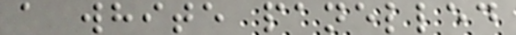a white panelled
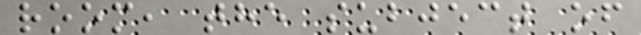room, the subject of
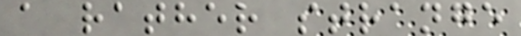a rather strange
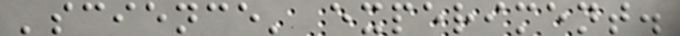'science' experiment.
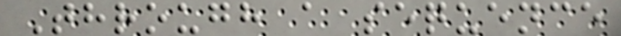Through a sequence
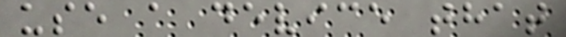use a device that
